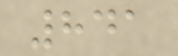841
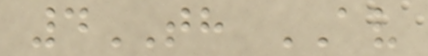4TH AV
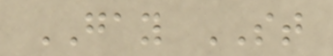GAY ST
